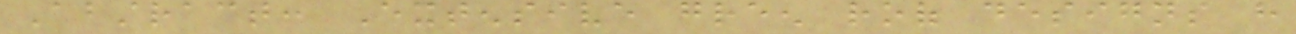Abstract: Extensive green roof designs have
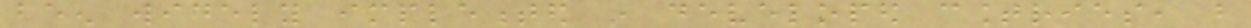been widely implemented in developed countries, but
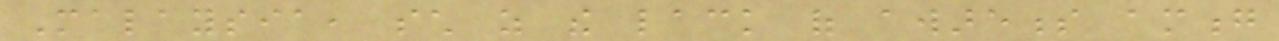Malaysia, such as the lack of awareness among
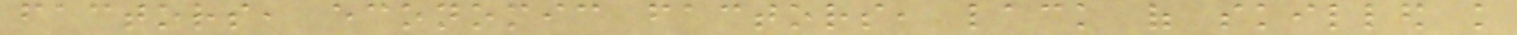factors, economic factors, lack of skilled knowledge
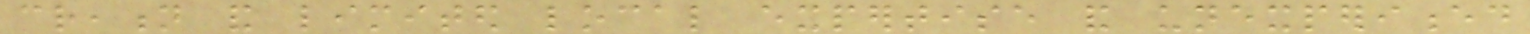creation and limited local expertise and unexperienced
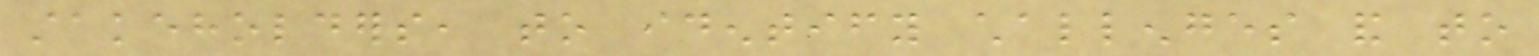stakeholders, to identify challenges and to
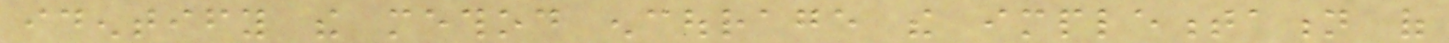identify the method encourage the implementation of
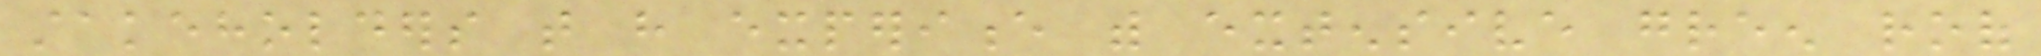stakeholders that have experience with extensive green roof
